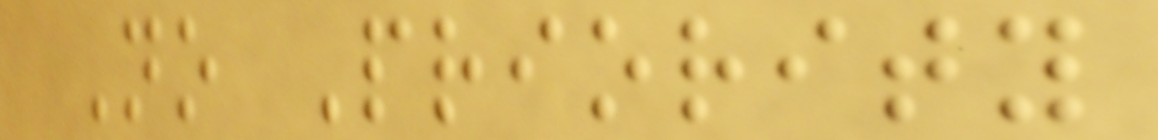No Priority
